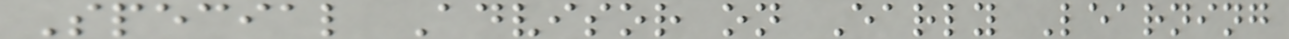Special Advisor on Early Learning
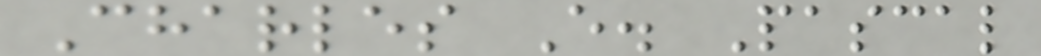Charles E. Pascal
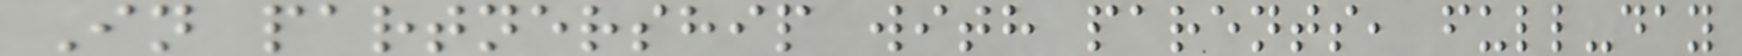In partnership with parents, full-day
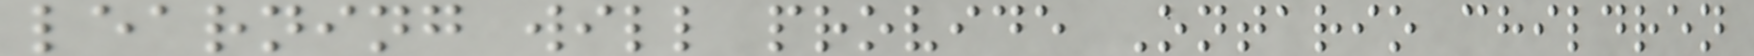learning will provide Ontario children
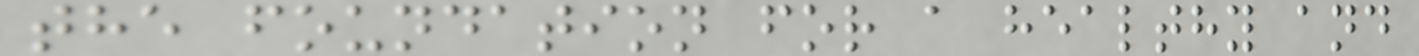the foundation for a healthy and
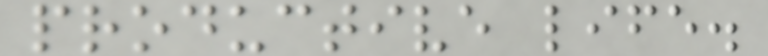productive life.
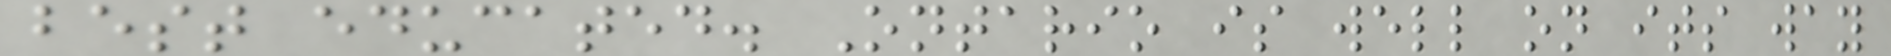best educated. Ontario is well on its way
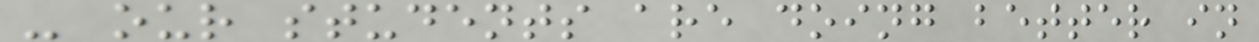- our students are doing better in
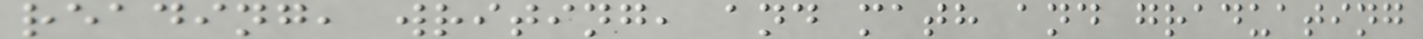reading, writing, and math and graduating
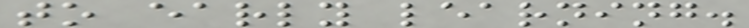to early learning.
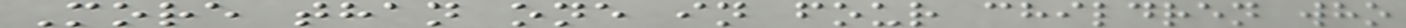More than one in four children who
